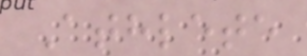Athlete
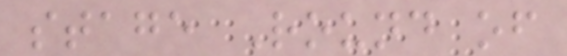stage Round of
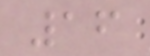16
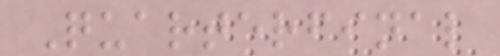Quarterfinal
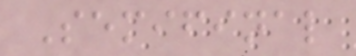Semifinal
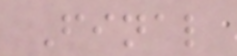Final
